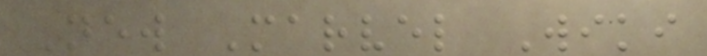New Marvel Wiki
